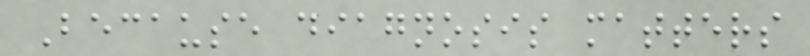Because diagnosis matters
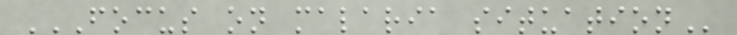FOCUS ON MALARIA SITUATION
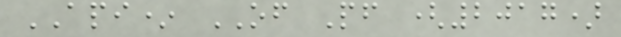API* OF Pf (2017)
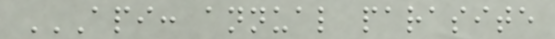API: ANNUAL PARASITE
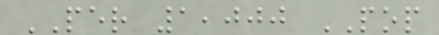PER 1,000 POP
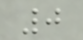0
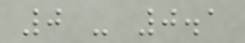0 - 0.1
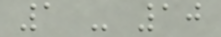1 - 10
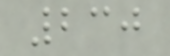230
